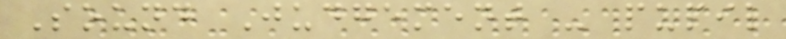Sound Judgement - pupil
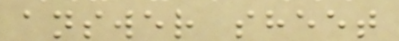answer sheet
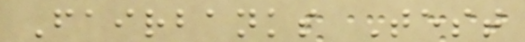Fairbanks Test
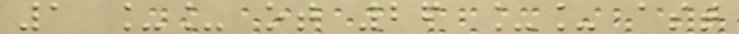1 __ ot 26 __ ast
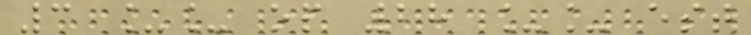3 __ op 28 __ est
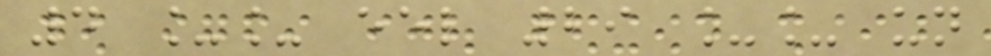4 __ eel 29 __ un
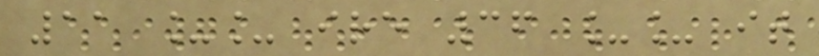11 __ ire 36 __ it
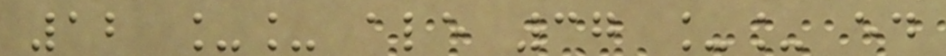12 __ ale 37 __ ed
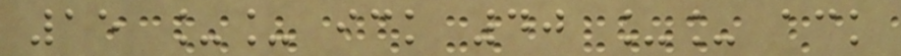15 __ ick 40 __ ack
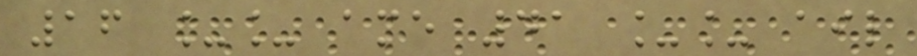16 __ ame 41 __ ail
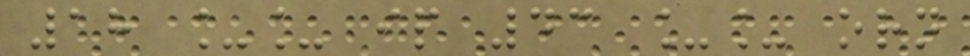18 __ ip 43 __ orn
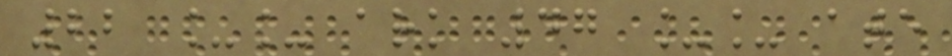22 __ ark 47 __ ate
